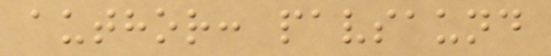author: pavsaund
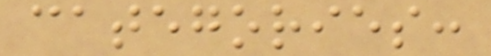categories:
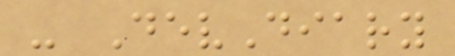- DevDiary
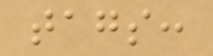tags:
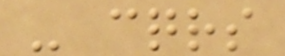- cqrs
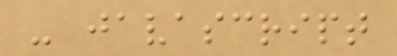- javascript
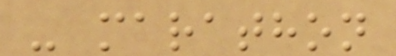- marathon
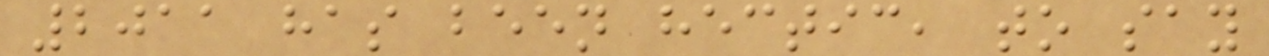2011 has been hectic, to say
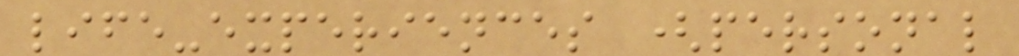life-experiences (personal
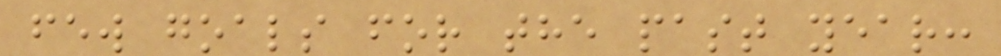few goals for the past year:
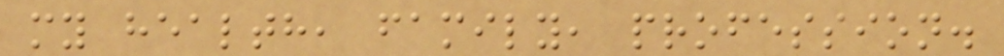my health, family, profession.
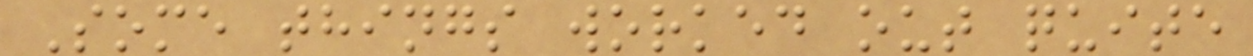Some things worked out quite
